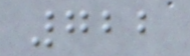722
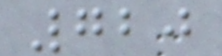720
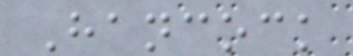Hancock
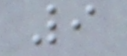9
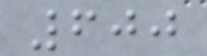600
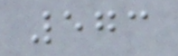573
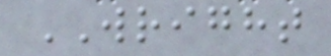WRIGHT
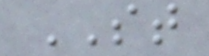ST
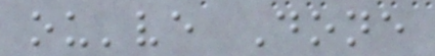ou've Done
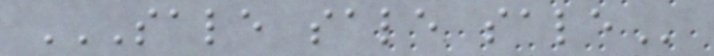SALE SALE SALE
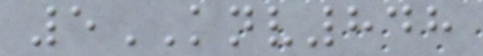5KNV848
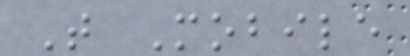T Mobile
